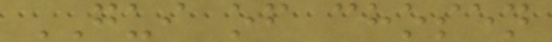GUI of chosen
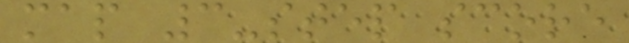map 3-step score
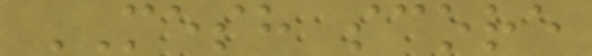MESH score
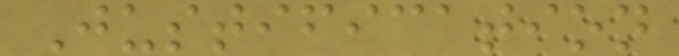Justification
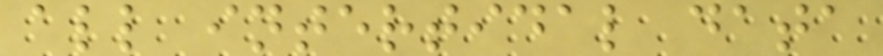all intertidal data
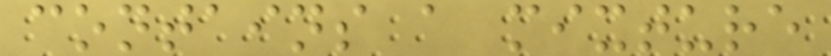contains a mixture
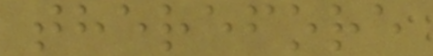therefore
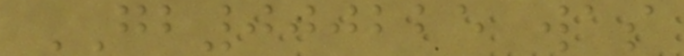GB000225 was
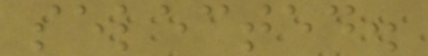selected.
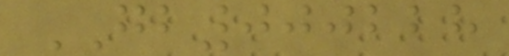GB000228
